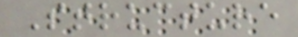Structure
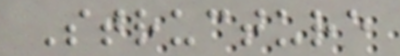Structure
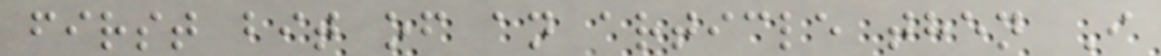first bit of an article then I
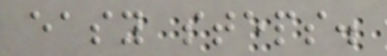easy steps.
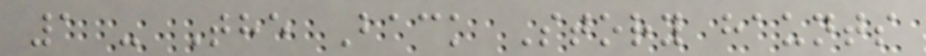1 - The Back Story haunts
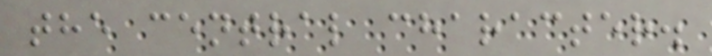the central character.
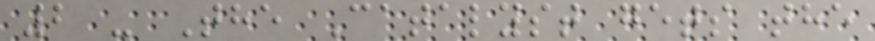2 - The Catalyst gets the
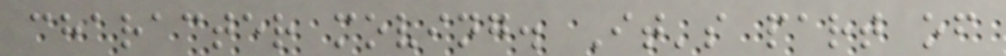character moving. It's part of
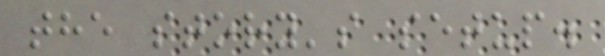the story's setup.
